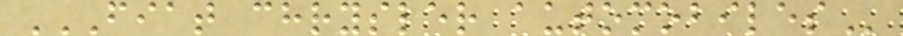FIAT CHRYSLER AUTOMOBILES
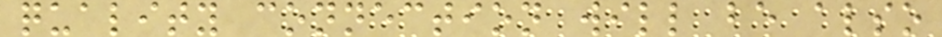quality connection will be also
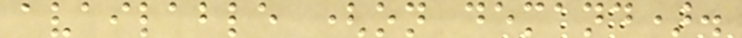available (on demand).
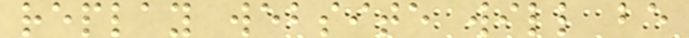replay website will be
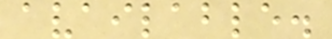available.
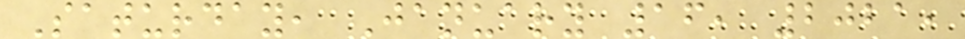Saturday, January 16, 2021,
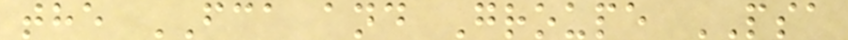the FCA and Groupe PSA
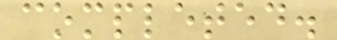completed.
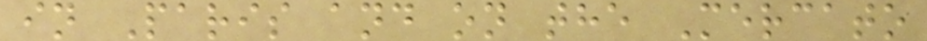in Paris and on the Mercato
